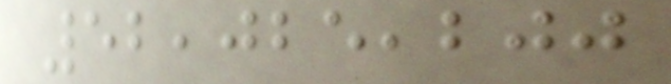52,025,200
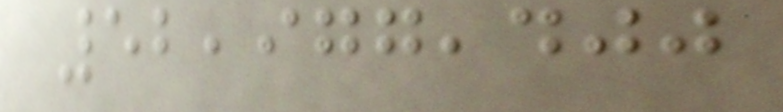52,977,400
